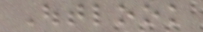Outlook
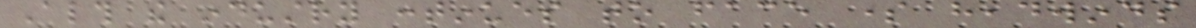Although the industry continues to face some headwinds
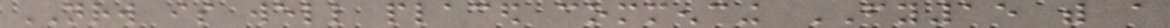NRW is well placed commencing FY15 with a
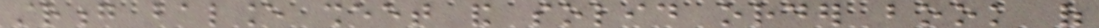strong balance sheet and solid order book of
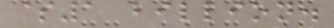$1 billion.
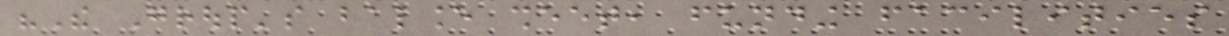"The Group's balance sheet, funding facilities
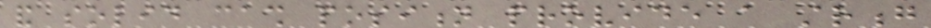and solid cash position provide a strong
